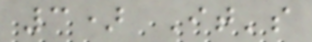3) It's
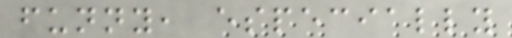funny, especially
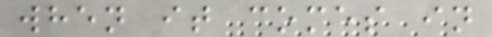when it comes in
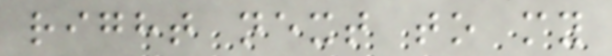right next to my
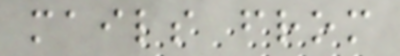mails from
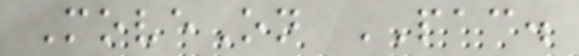MoveOn PAC.
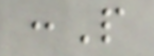:P
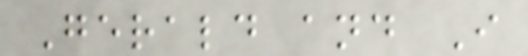Gerald and I
